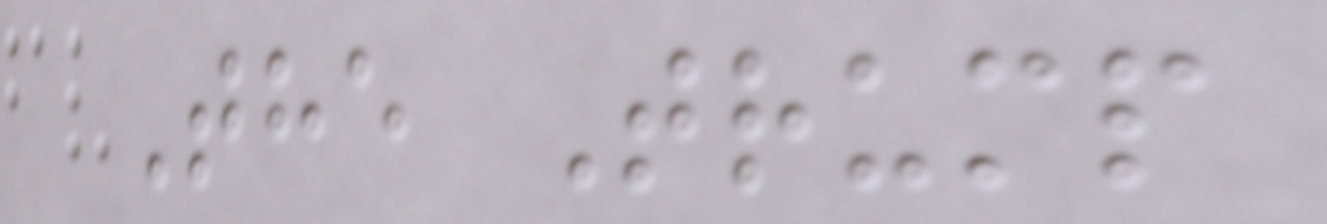The Trump
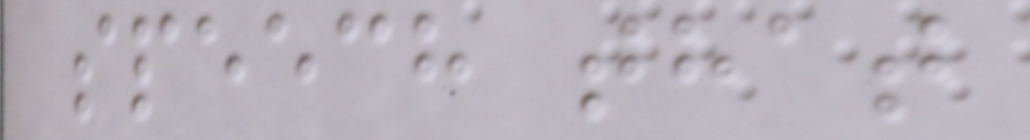speech that
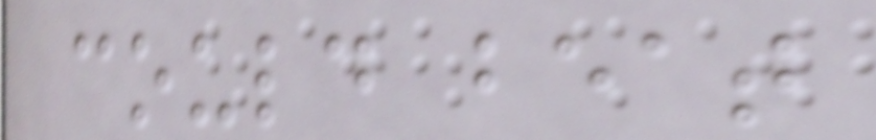could beat
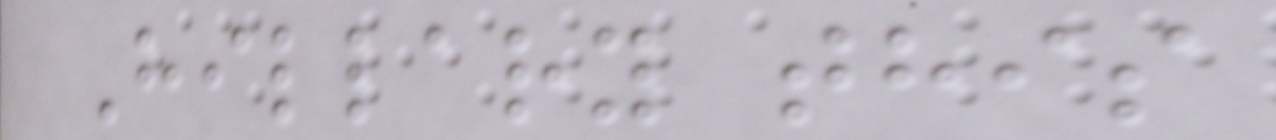Hillary this
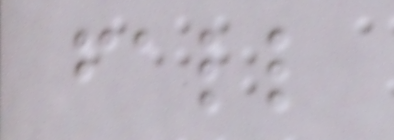fall
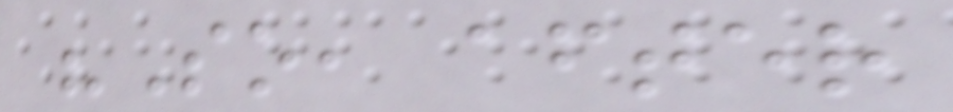"So, after
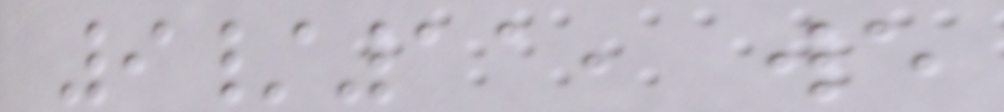9/11, we
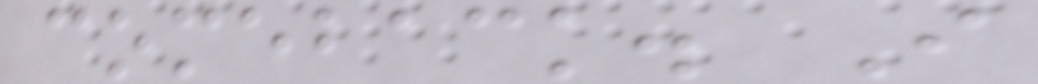comeback. I
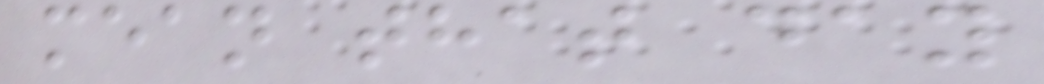mean that day
